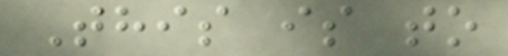This is to
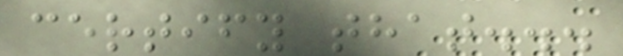certify that...
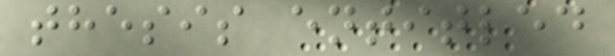thesis entitled
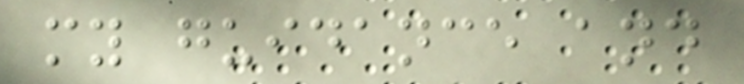my guidance and
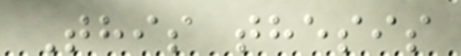This thesis
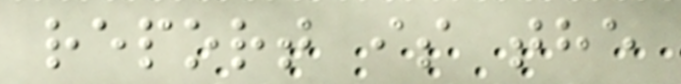report is the
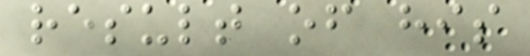result of his
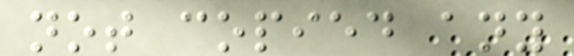not copied any
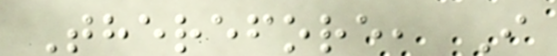Therefore, I
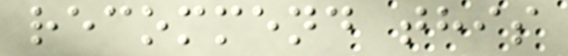recommend this
